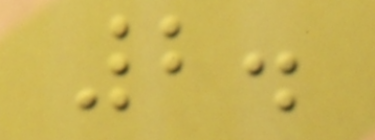2.
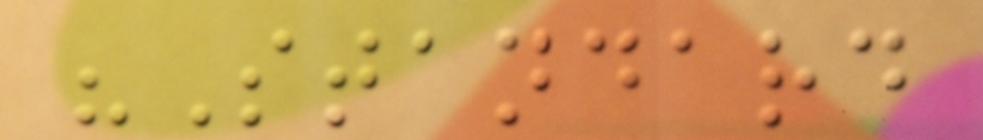"Standard
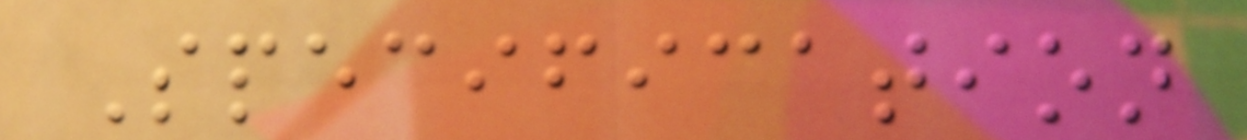Specification
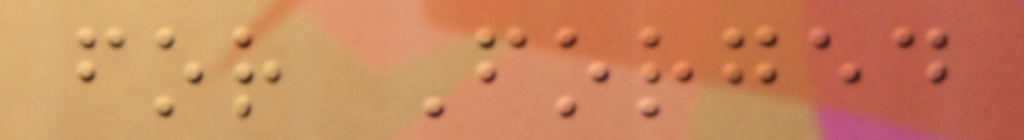for Forged
